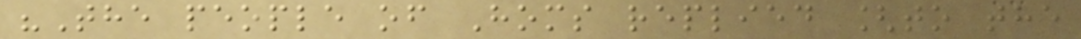"The people of Homs replied [to the
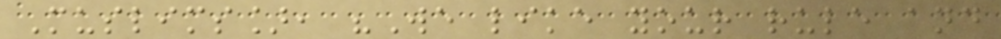Muslims], "We like your rule and
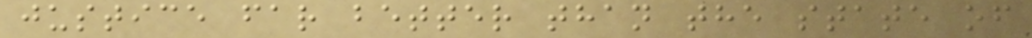justice far better than the state of
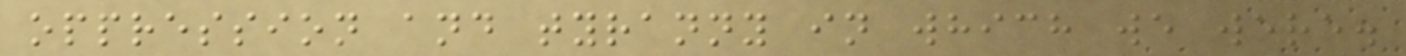oppression and tyranny in which we were.
